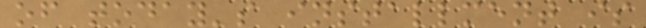of today's installment is
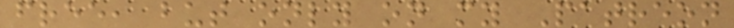free, but only on my Patreon
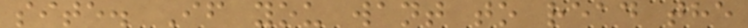site. If you want to read the
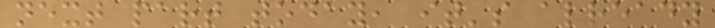next part today, it's already
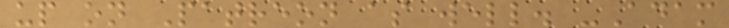up on Patreon as well. -Adam
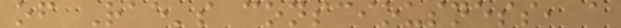of Rae's consciousness, a
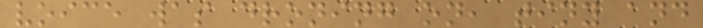voice was droning on, tiny and
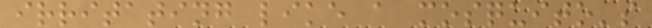irritating like a mosquito's
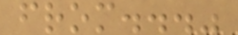from..."
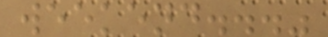weekend..."
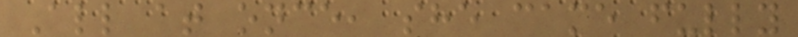All at once, she came fully
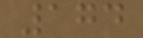174
